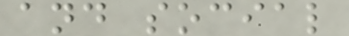and social
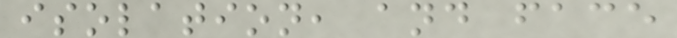isolation, and face
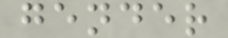gender
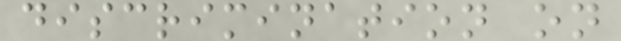discrimination on
